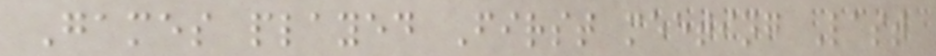Games played First meeting Last
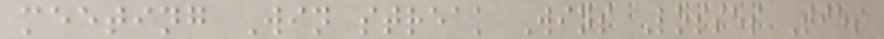meeting Win streak Wins Losses Ties
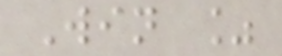Win %
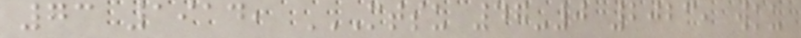73 1914, MTSU 47-0 2023, WKU
